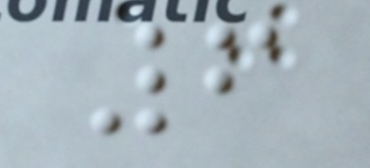6
